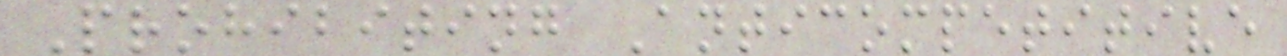Prohibiting Anticompetitive
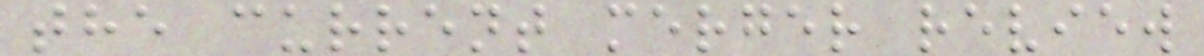the current merger review
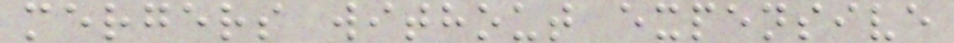mergers without expensive
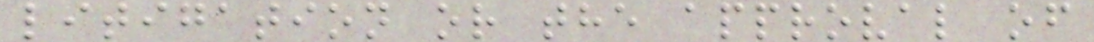litigation or the approval of
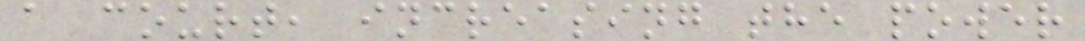a court, increasing the power
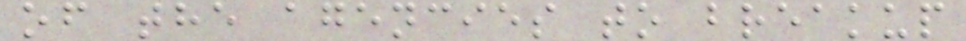of the agencies to breakup
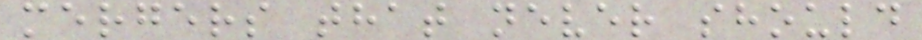mergers that never should
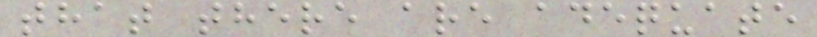that there are adequate
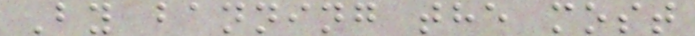By banning the most
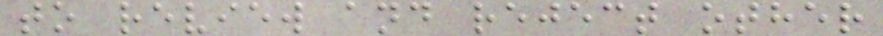to review and reject other
